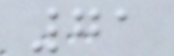71
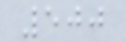500
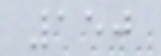150
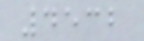4532
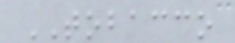TOBACCO
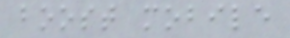boost mobile
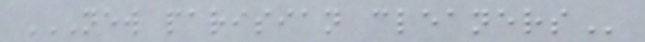NEW PARISIAN CLEANERS
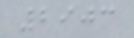2903
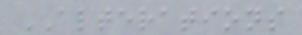ALTERATIONS
